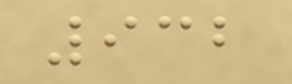932
